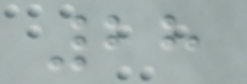28
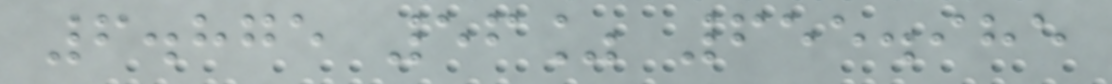6.875 56% 655.985
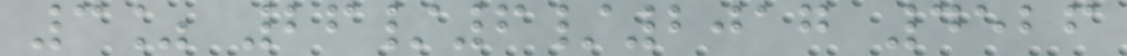3% 26/6/2017 4526
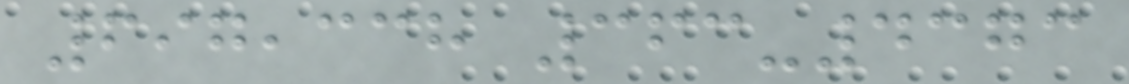697,338 363-4373
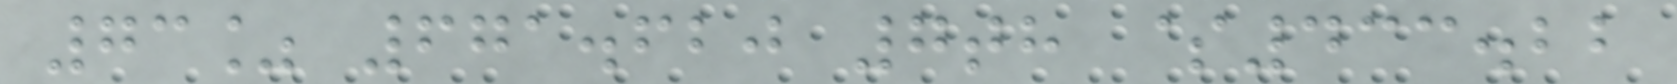73% 671.620 7th $433.22
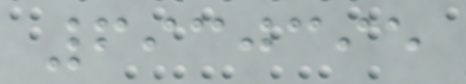6930395
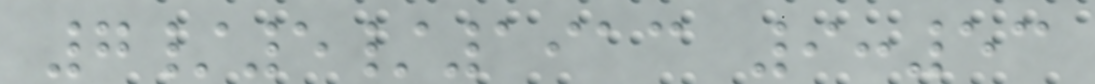7/5/1913 9:53
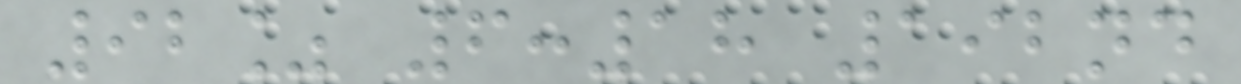92% 6:18 192nd
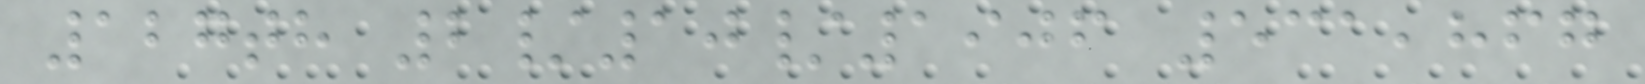127th 2/10/1906 531,867
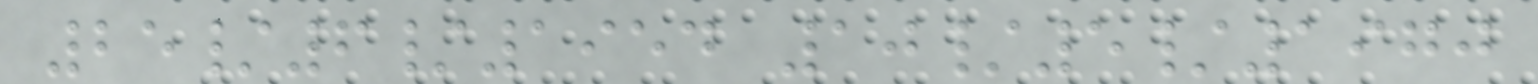25/6/1954 10/5/1970
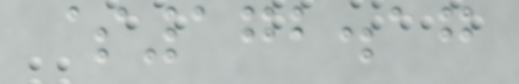$172.17
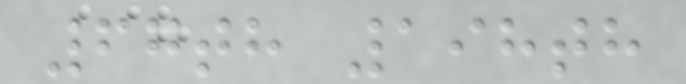67th 198th
